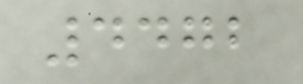4472
